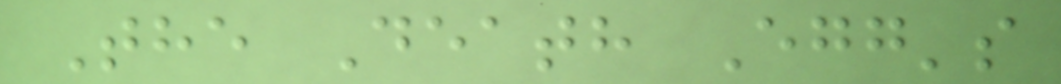The Death Egg's
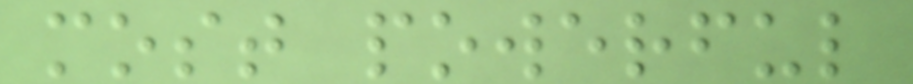most powerful
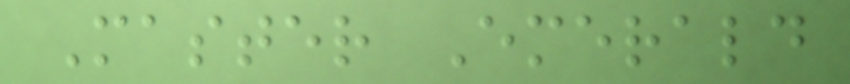Master Emerald
